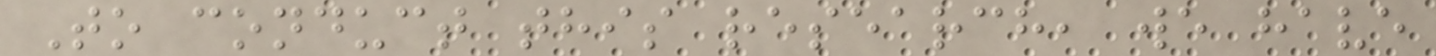To conduct this research, we have
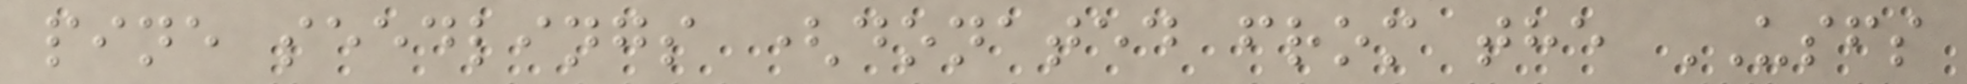pine seedlings (donated from the USFS
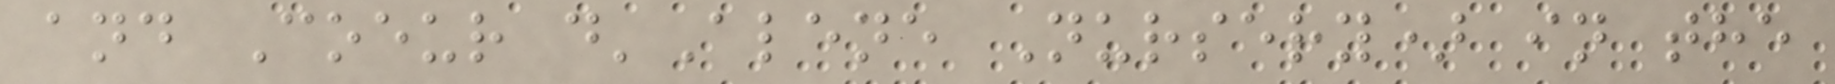and Coeur d'Alene Nursery) in the
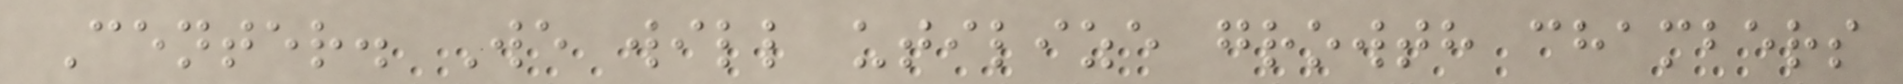Center. We will utilize growth chambers
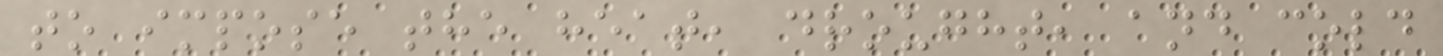to impose the heat, drought, and cold
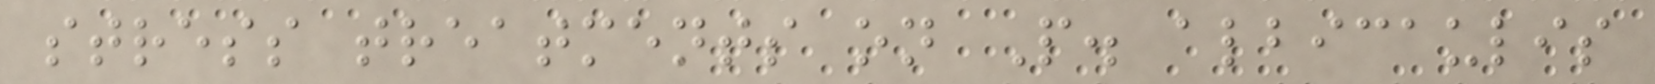stress treatments on P. albicaulis
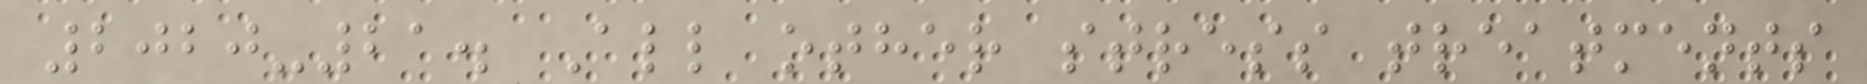2020-21. All other stress treatments
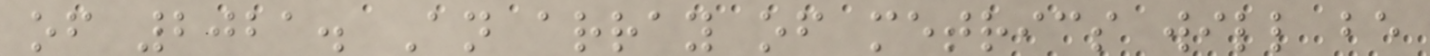of 2021. An array of metrics will be
